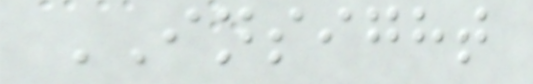INSIGHT
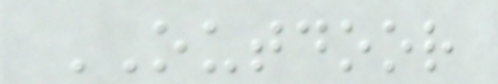OUTDOOR
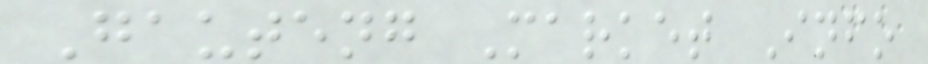Gauteng Market Info
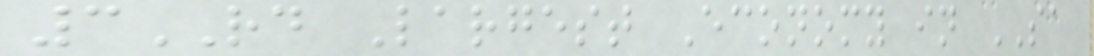3RD Largest Economy in SA
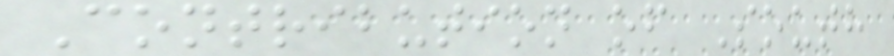Contribution of South
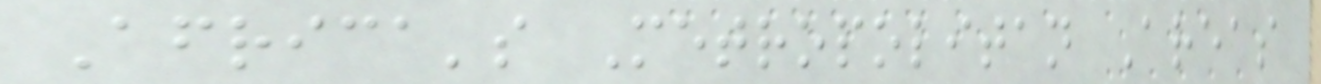Africa's Metropolitan Areas
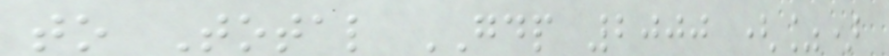to Total GDP 2000 (%)
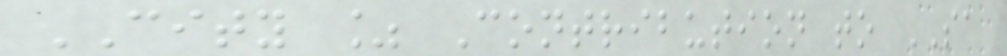CITY % Contribution to SA
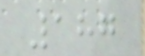187
